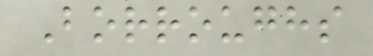Borroughs
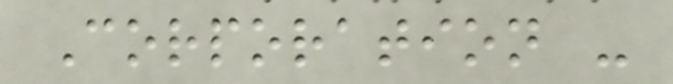Corporation -
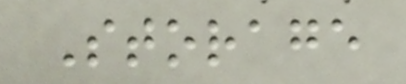Storage
